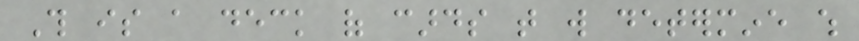This is a deck of cards that will determine which
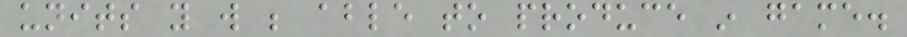units you will be able to produce in game.
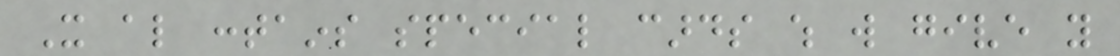It also contains special cards which will give you
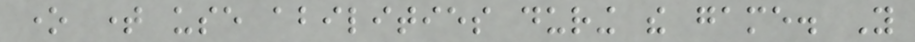one time use abilities during the game. You
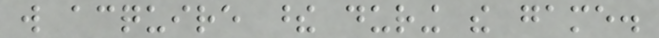will acquire these during the game.
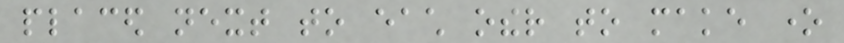placed next to each other to make one
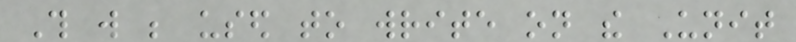This will be used to write on the Unit
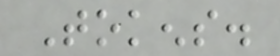Tokens.
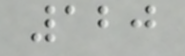120
